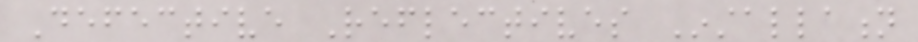Defective Reflectives Installation
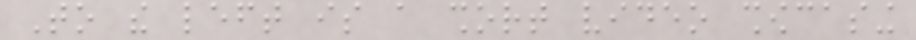To the left is a short video showcasing
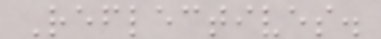Reflectives.
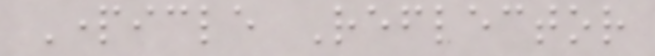Particle Reflector
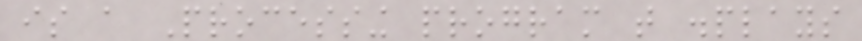is a Processing program that displays
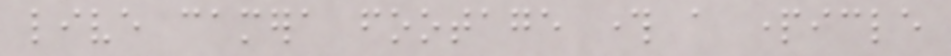live camera footage through a particle
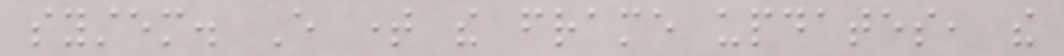system. Every time the frame updates, the
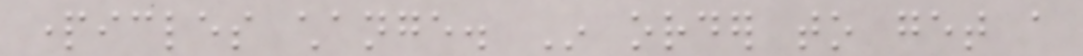particles change. In order to get a
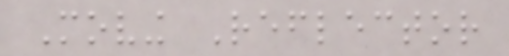Moving Reflector
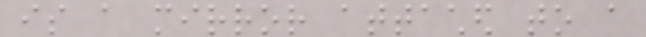is a mirror attached to a
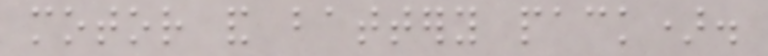motor and battery pack).
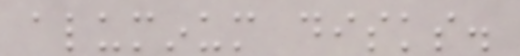aluminum disks.
